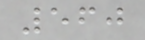560
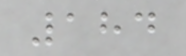184
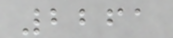2261
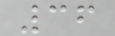36
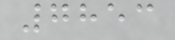7853
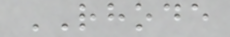RHODE
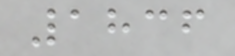1836
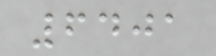6401
